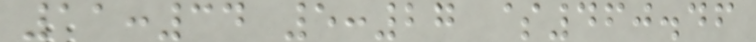11:34 5:27 $460.46
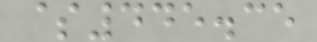$445.35
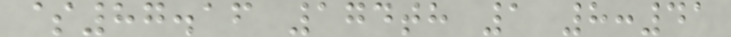$87.16 174th 1 8:41
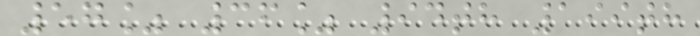57% 36% 94th 199th
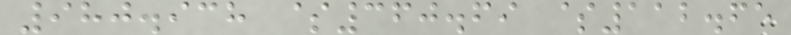980.938 $360.69 $112.65
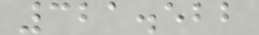321.522
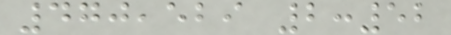470,529 2:52
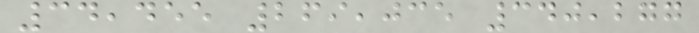34,455 269,035 340,277
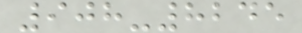908-8245
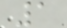1
